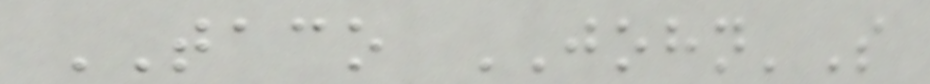TACO JOHN'S
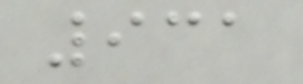931
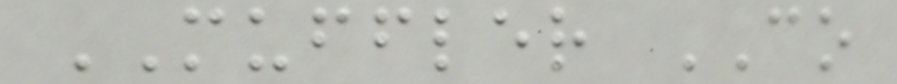MUFFLER CO
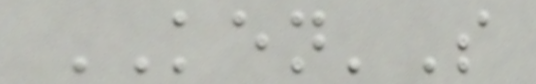KEN'S
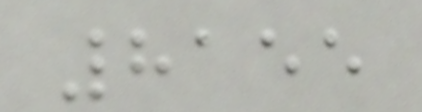8155
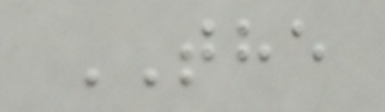THE
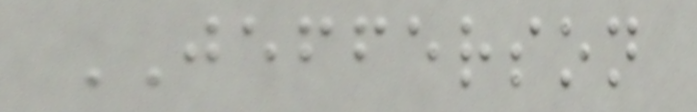JEFFERSON
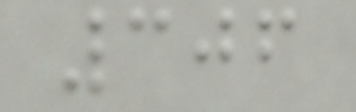306
